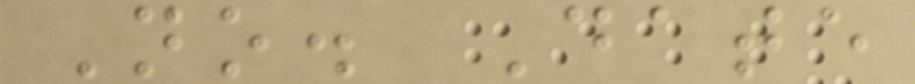No. Date
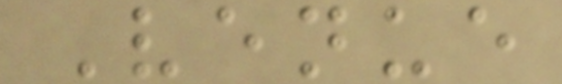Venue
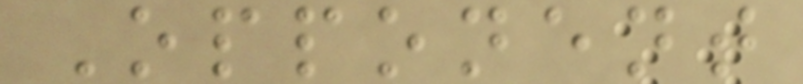Opponent
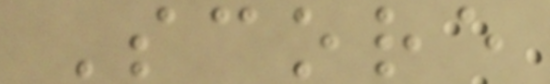Score
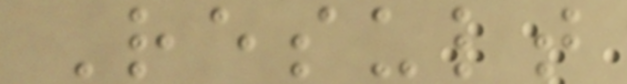Result
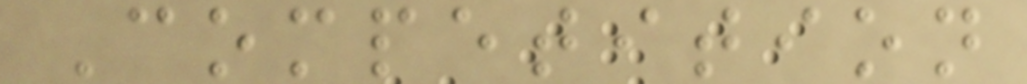Competition
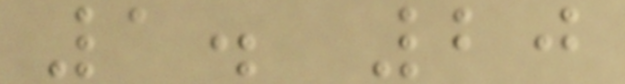1. 20
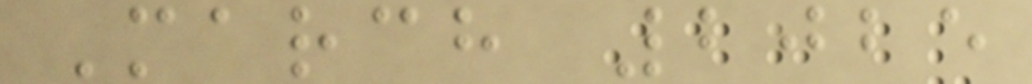March 2025
